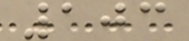103
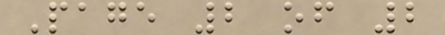Page 2 of 2
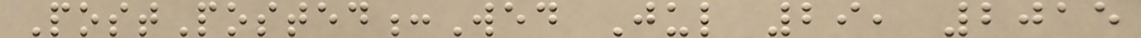PostPosted:Wed Jul 29, 2015
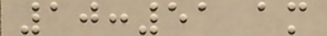10:51 am
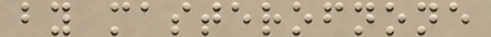by masterofnone
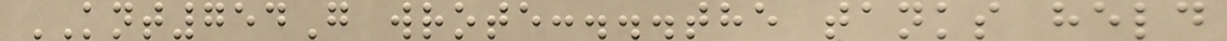KNT754G wrote:...the tanks held
